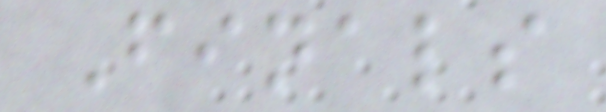Finals
